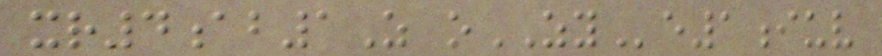xr4ab1Z oZYe1iuv
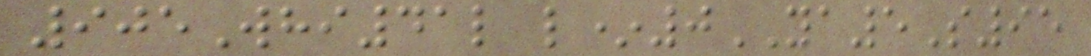905Whi41l l*0YA5S95
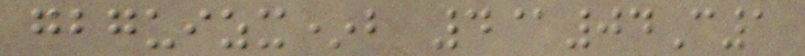gbguizx*b 4@04C1
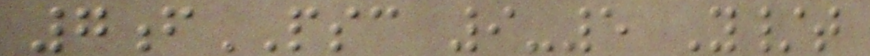7fPSC 9-5 Y/t
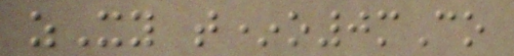zXy t*o0mCo
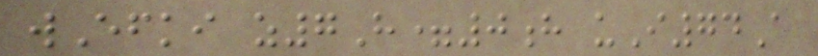wEfki z7H=0h uI74A
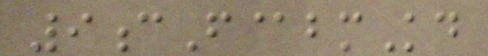9cF@bmKd
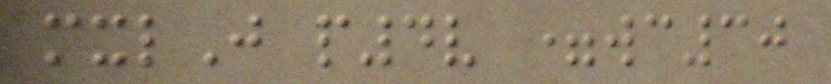mxlJ p4v =wc30
